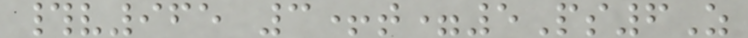#v965 3+t=5Ps6Z
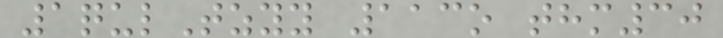1qulTzyy 113o thm30
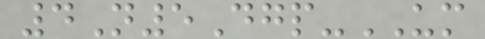4N5Dgp-UM
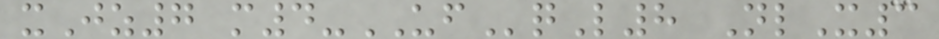xJz7 m4-UFqL8 NlX3
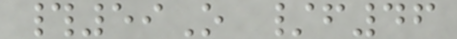#59O /f46
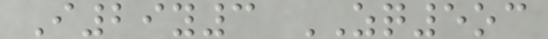I29y3 ZQ5oc
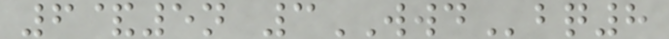6&5n 3WWDbq8
